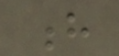h
